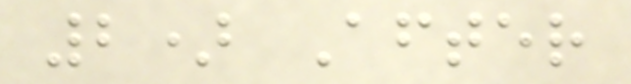2) After
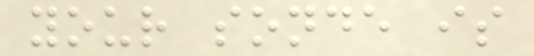your sonde is
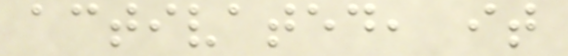activated, it
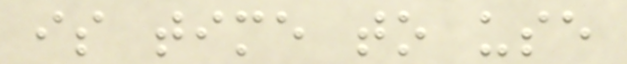is time to use
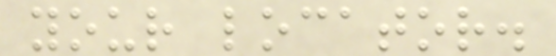your locator.
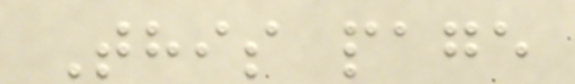This page
